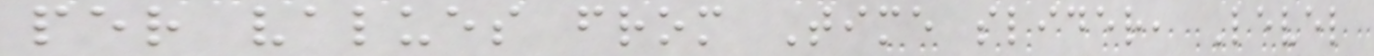per values from Time slider, Level
